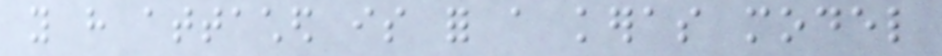you have attached is for a keras model
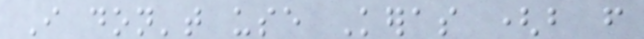I don't use Keras (but from
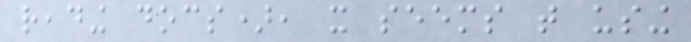reading docs), it seems that using
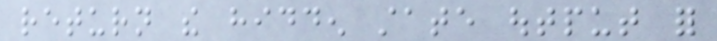return the hidden state output for
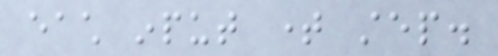each input time step.
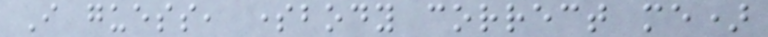I guess, somebody correct me)
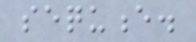sequence.
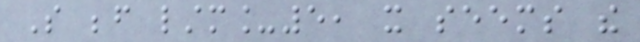So before lstm_5, it seems the
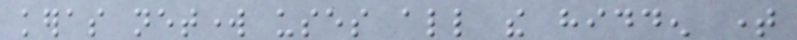keras network uses all the hidden time
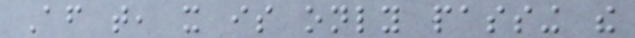After that, it is only passing the
